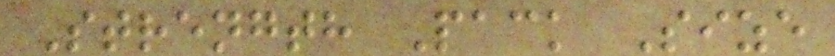Strength Pack Size
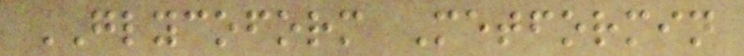GLYCOFORM Metformin
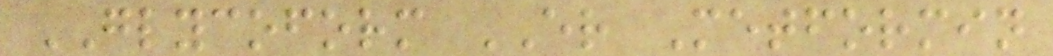GLYCOFORM ER Metformin
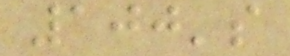100's
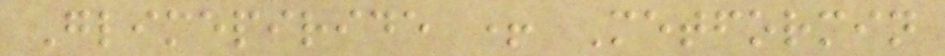Glimepiride + Metformin
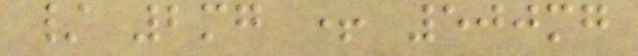/ 2mg + 500mg
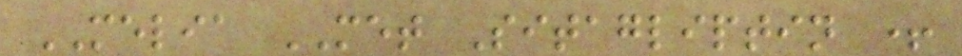MELIA MET Sitagliptin +
